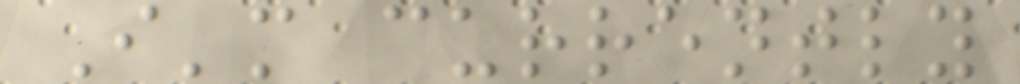I'm currently
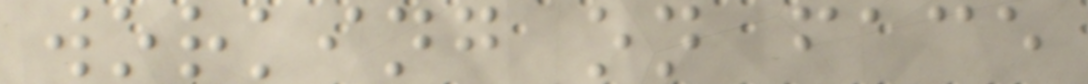working on face
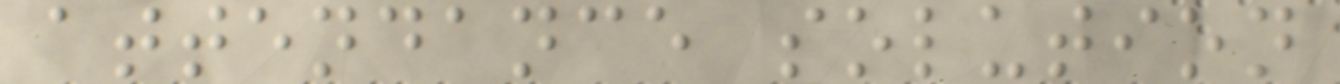attendance solution
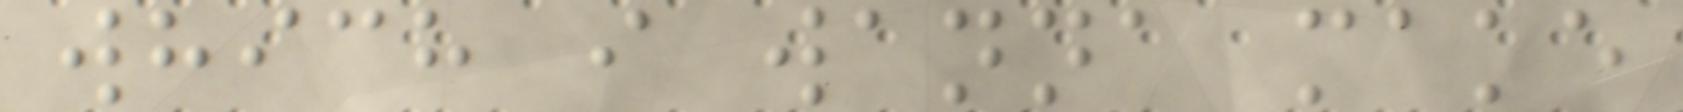which i wanna make
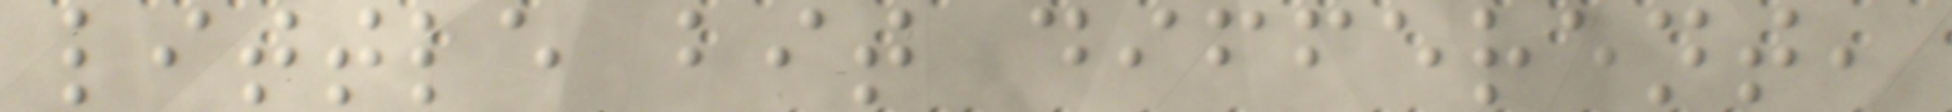little bit different,
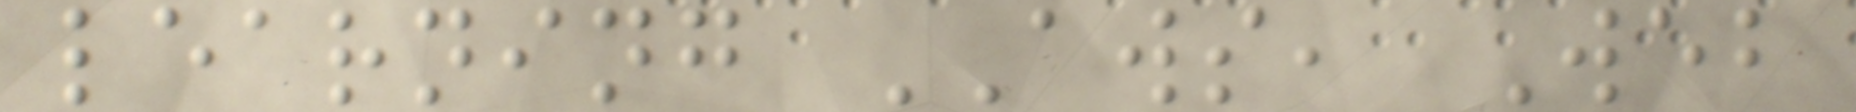learning AWS, Web
